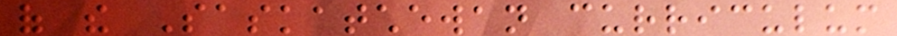of the Saskatchewan curriculum
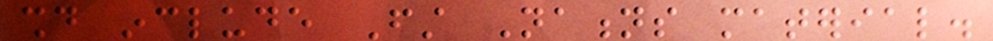should include First Nations material.
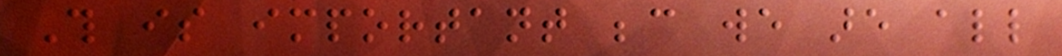This is important because we are all
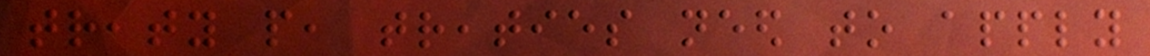treaty people, treaties need to apply
